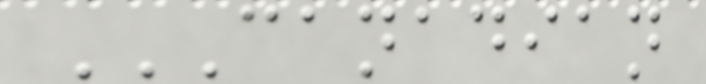CANADIAN
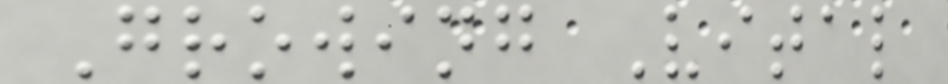Growing Vital
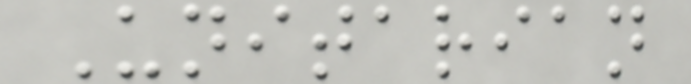Unitarian
